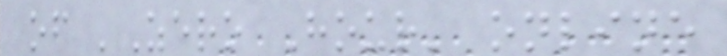of 'Zero Hour' online
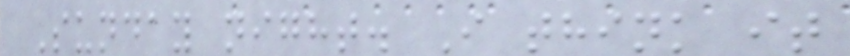Sunday night. I think it
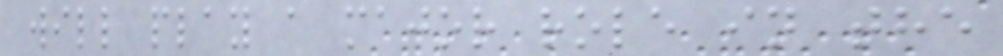will play a major role in the
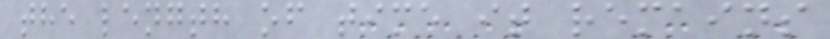the length of time it remains
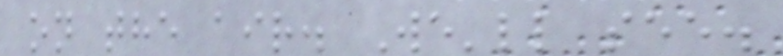on the air. We'll see.
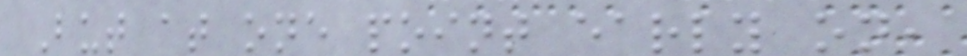But at one point early on,
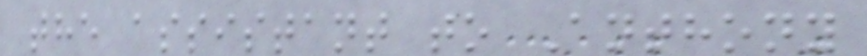the assistant to Anthony
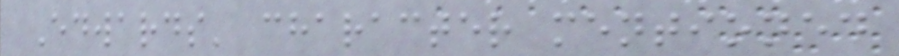Edwards' character mentioned
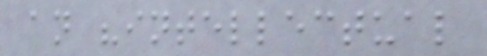an "intellectual
